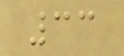33
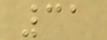31
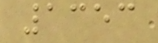1353
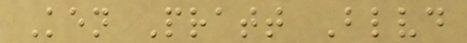Ken Pratt Blvd
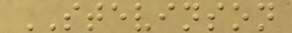STEVINSON
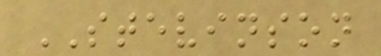STEVINSON
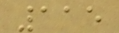115
